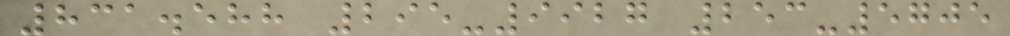831.588 295-9927 253-5705
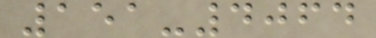151-4064
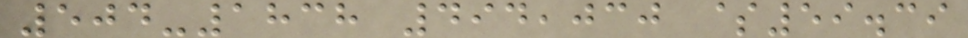504-1838 494,030 $59.39
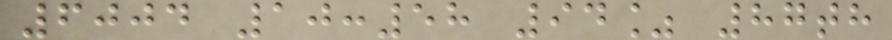6004 10:58 94% 87th
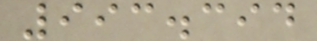993.394
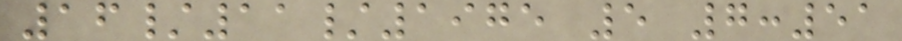16/11/1975 5 7:51
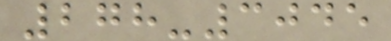278-3045
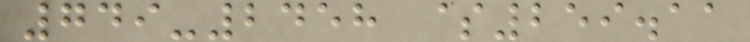749-2458 $259.11
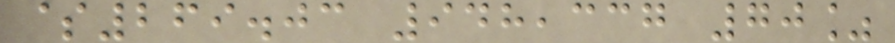$269.03 948,337 70%
